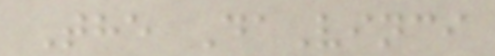The DaVinci
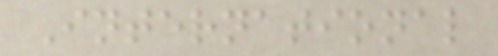International
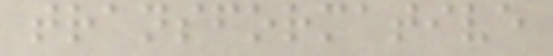transformative
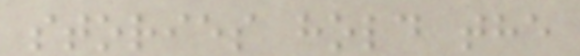stories hold the
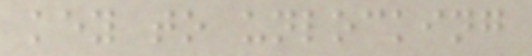key to unlocking
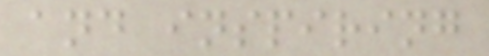and inspiring
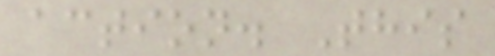action. This
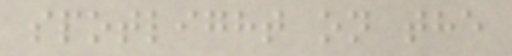spotlight on the
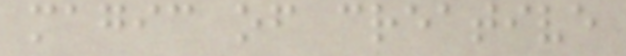magic of creative
